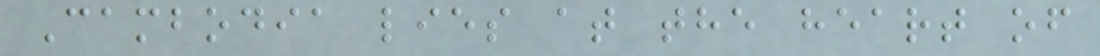Cambodia lies at the heart of
